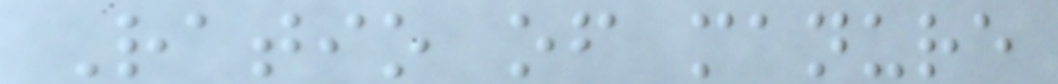Ratio of manure
